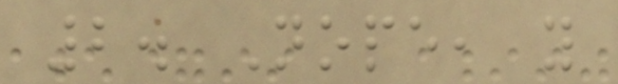2. Nope, you
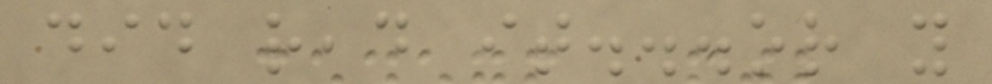did read it...or you
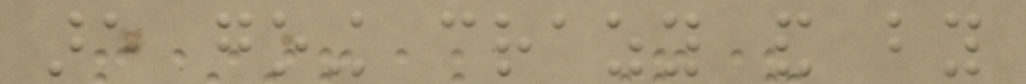are going crazy and by
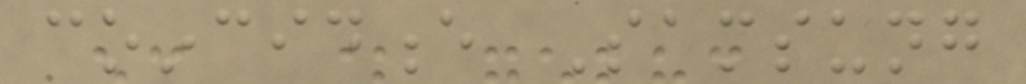coincidence Samsung
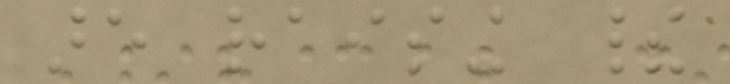are raising their
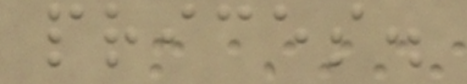prices.
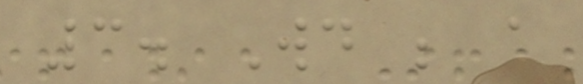3. Would be a
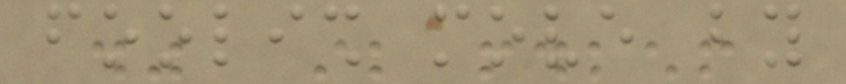foolish move by
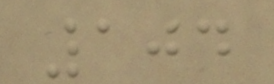104
